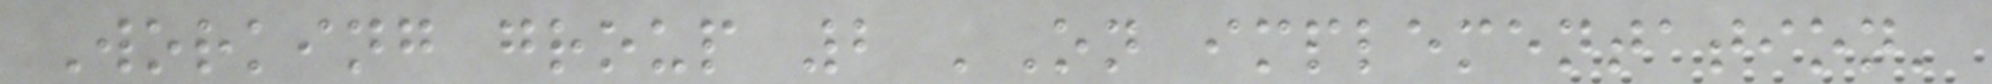Working group 2 'On implementation'
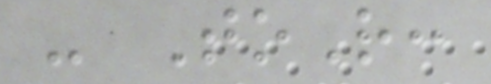- ToR:
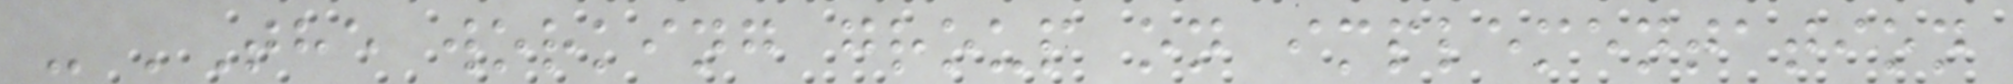- 'The working group on implementation
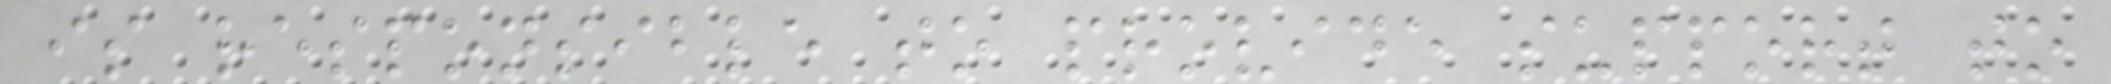is responsible to provide support to
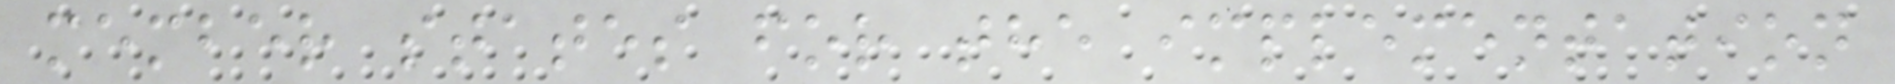member states for the implementation
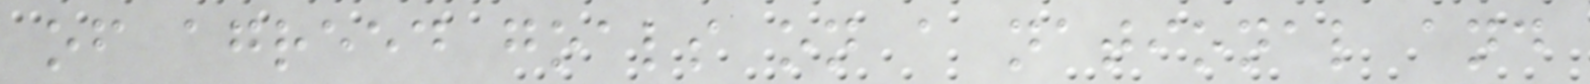of agreed goals on a national and
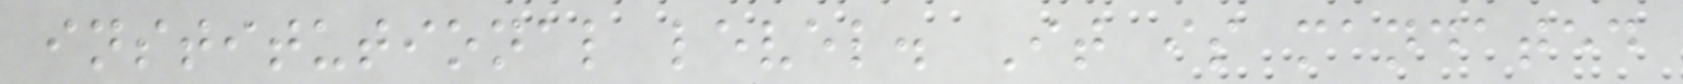institutional level. It is mandated
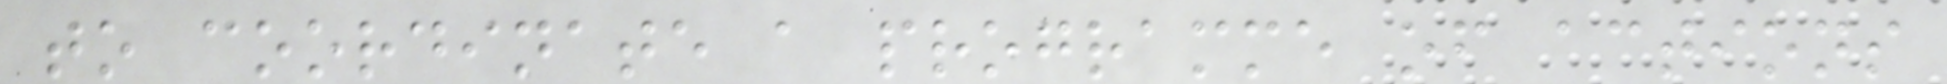to coordinate a programme of actions
